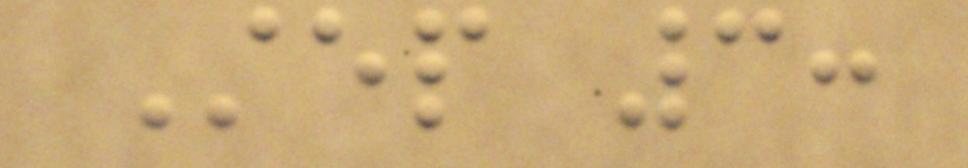Step 3:
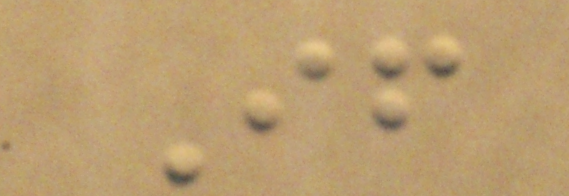If
